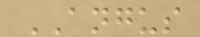ANGUS
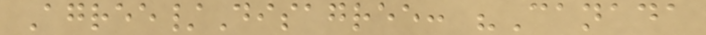Agree/Disagree: "Canada
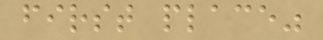first place"
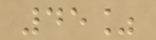45%
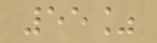55%
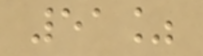51%
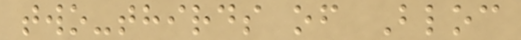two-thirds of Bloc
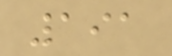191
